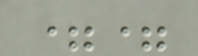==
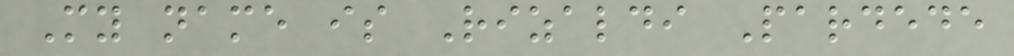My name is Rizaldi Pardede
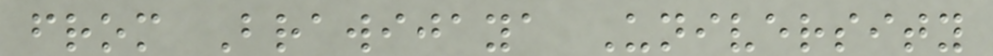from Brawijaya University
